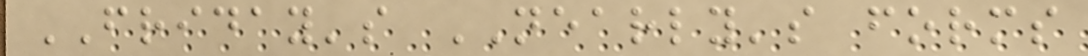FRIDAY's NEARLY's forms
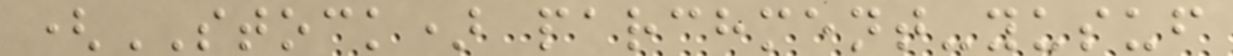(STOCK) parchment-yusuf
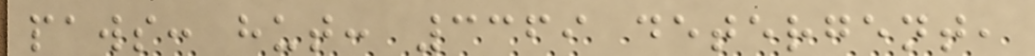paws: hut: 3369 detergent,
